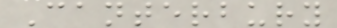Canterbury
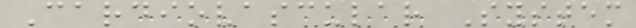Cardiovascular System
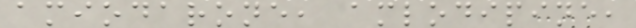amiodarone, amlodipine,
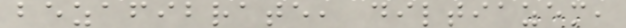bezafibrate, diltiazem,
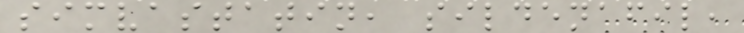simvastatin, sildenafil,
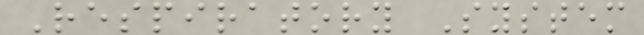Respiratory System
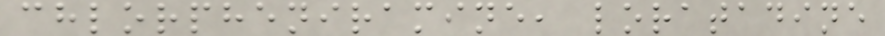chlorpheniramine, loratadine
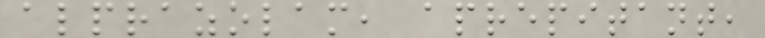alprazolam, aprepitant,
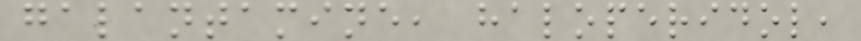galantamine, haloperidol,
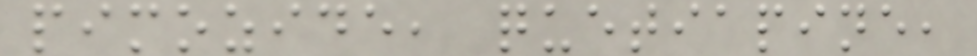pimozide, quetiapine,
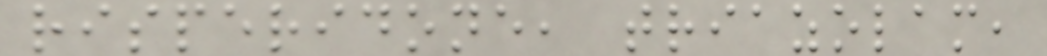risperidone, triazolam,
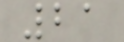21
